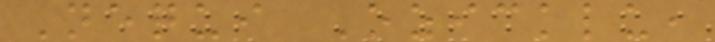Nequi Ozicklu,
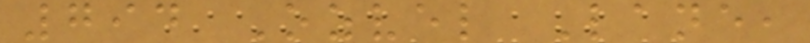794 Ozvel Lane,
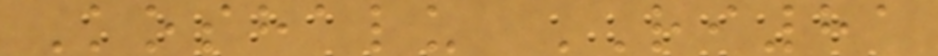Koshalu RI81
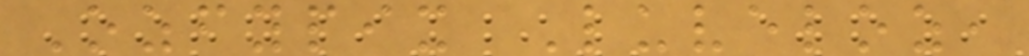Ozfypix Luveloz,
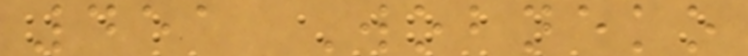451 Wobneko
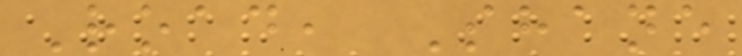Road, Shane
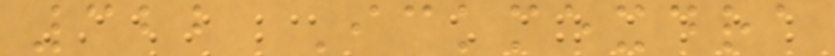322 Ickmexdra
